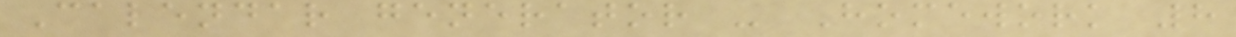Calendar generator - Homework 8
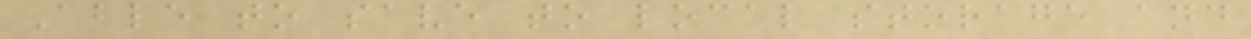Able to save to local storage and
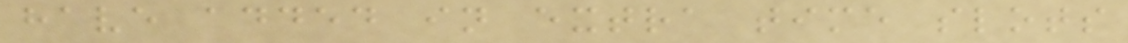have added in extra time slots
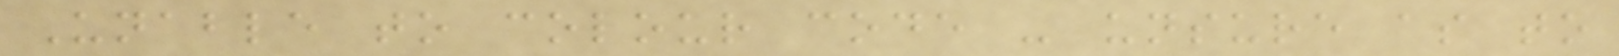Unable to colour code - unsure as to
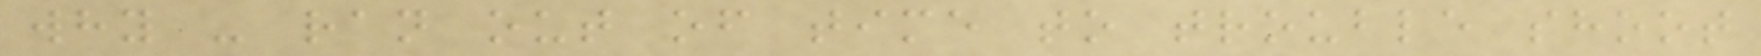why - ran out of time to trouble shoot
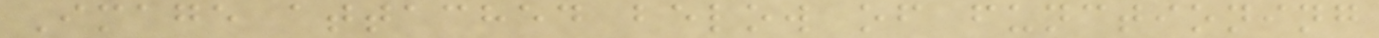Image attached below of functioning
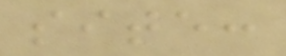site:
